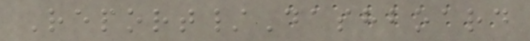Report/Dashboard
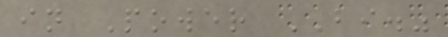in Power BI."
